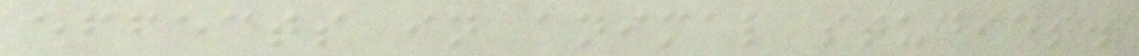effects in animal studies.
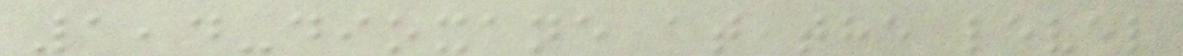1,4-dioxane at the level
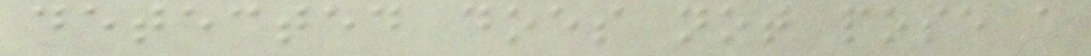detected does not pose a
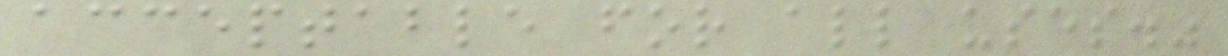acceptable for all uses."
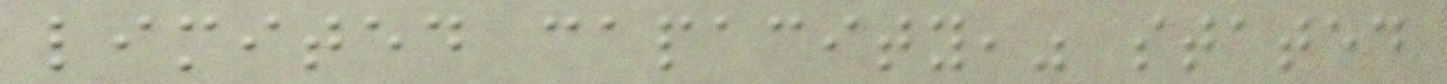limited capacity," stated
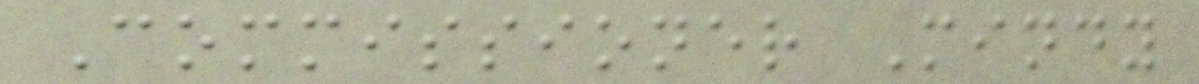Commissioner Mindy
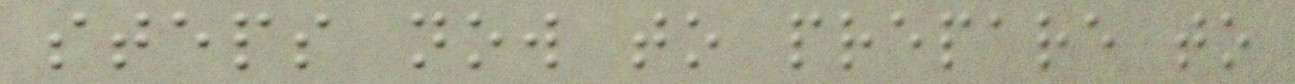steps now to prepare to
